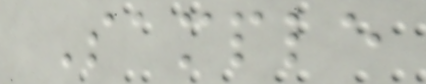Sample
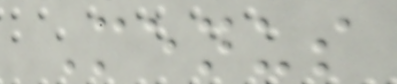Menus
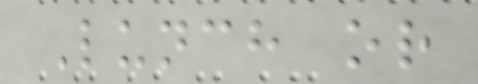Lunch or
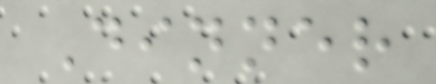Dinner
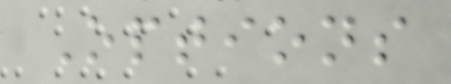Options
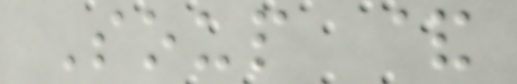Soup &
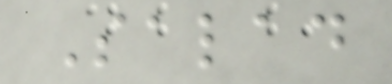Salad
